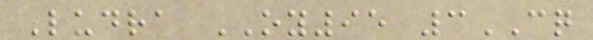Ludra OY95 3CQ
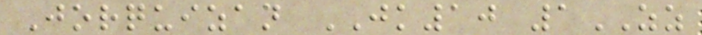Jorquizan JK10 1ZZ
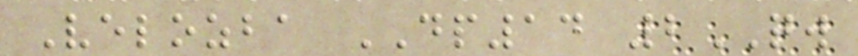Velozba DP14 2QW
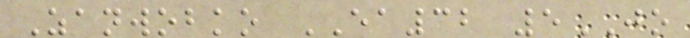Zanwobko EA32 5JO
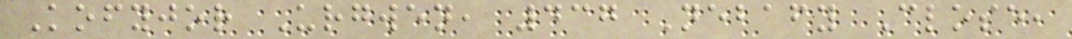Kofyjor Urgwen, 437 Nebafy Close,
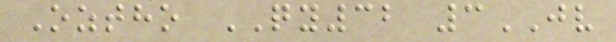Oztho QY32 3JV
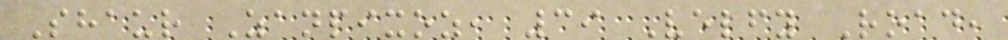Shaur Zanpixoz, 39 Velfy Road,
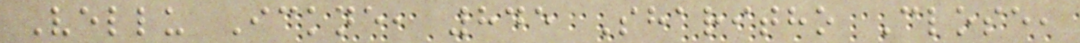Vellu Ickne, 845 Sharitho Close,
